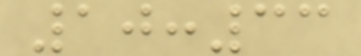10:33
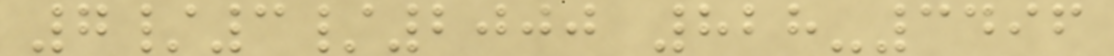7/3/2000 828-3496
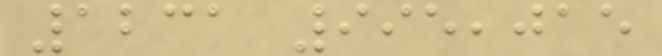1231 995,015
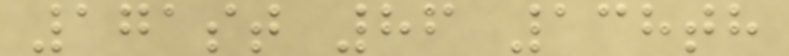171st 86 138th
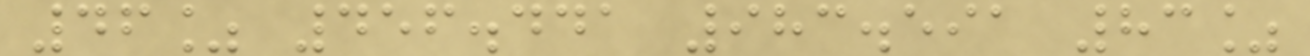46% 456.441 983.591 83%
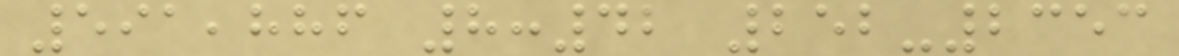591,886 8:42 252-2353
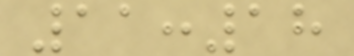11:18
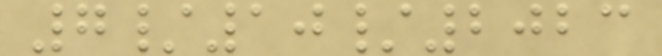7/10/2023
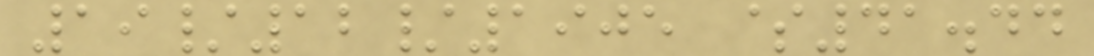19/12/1905 $41.44
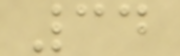34
